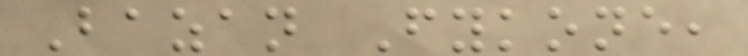Bazan Fykone,
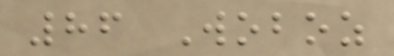86 Woboz
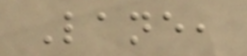Lane,
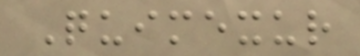Quimexur
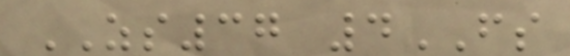ZS37 4FS
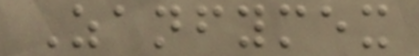Zanfymex
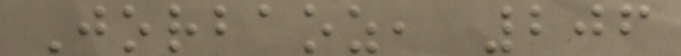Jorbaoz, 206
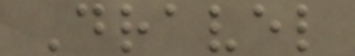Dravel
